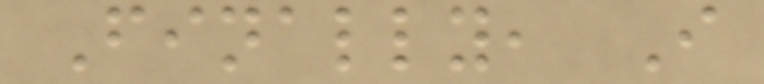Finally, I
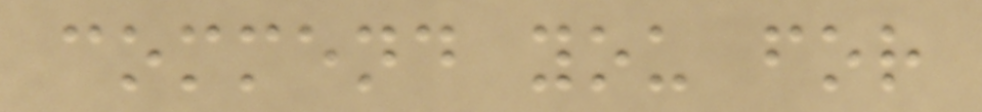commend you for
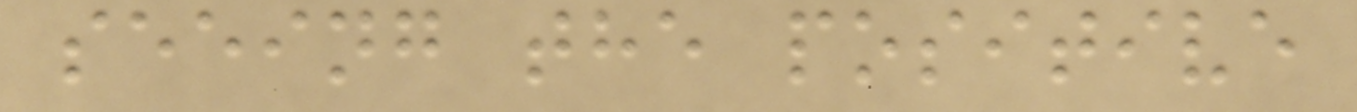seeing the positive
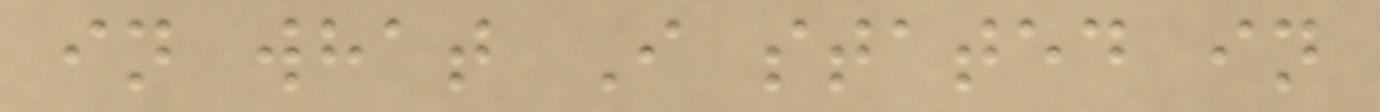in what I stated in
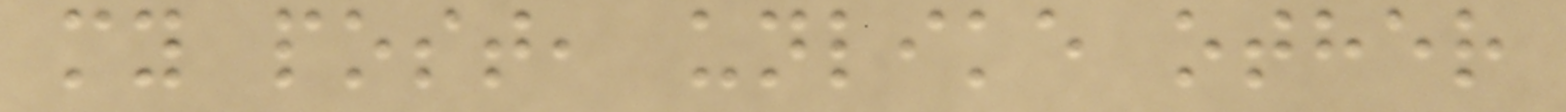my post, unlike other
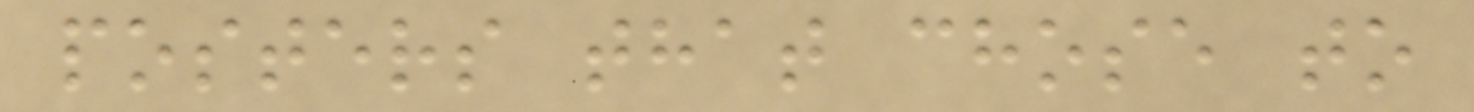posters that chose to
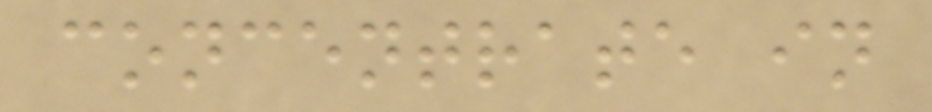concentrate in
